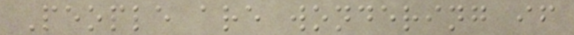People are wondering if
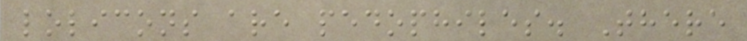lolicons are pedophiles. There
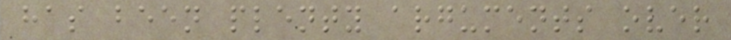has been plenty arguments over
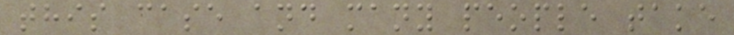this case and many people take
